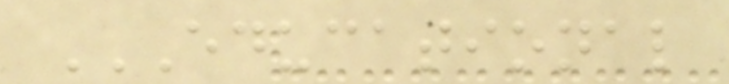EDUCATIONAL
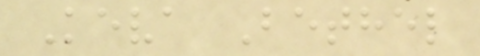Keva Bethel
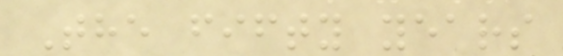The fifty years
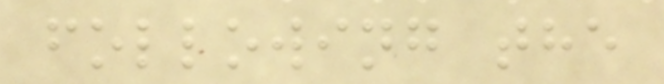following the
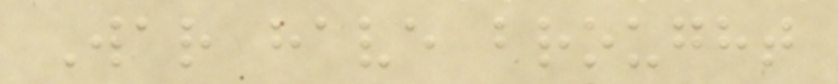War have brought
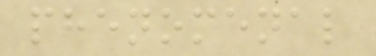phenomenal
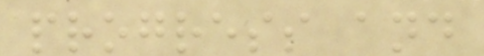progress and
